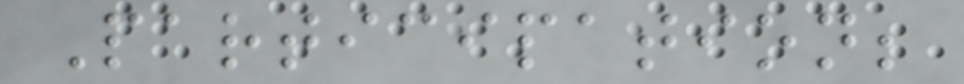Participation;
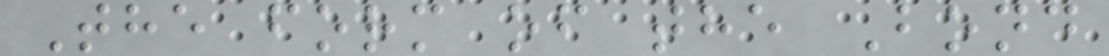The form of the Bond
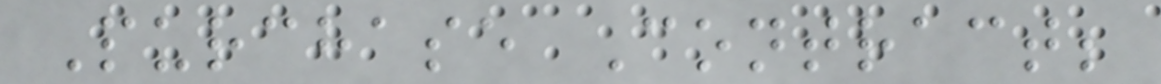Purchase Contract;
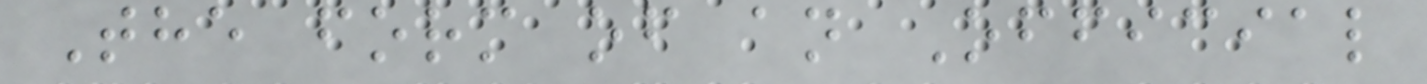The form of an Official
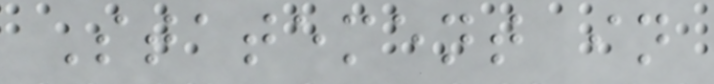Statement in
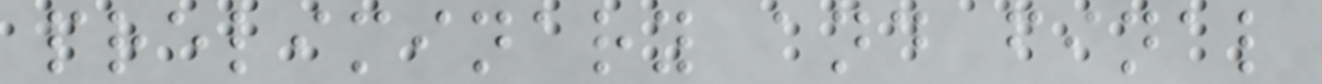preliminary and final
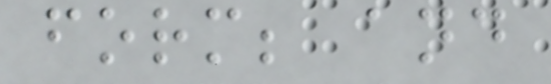form; and
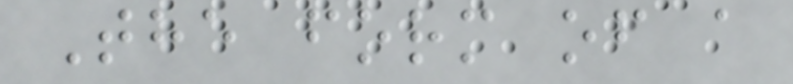The form of a
